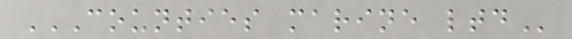COUNTIES MARINE LTD
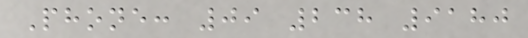Phone: 09 238 9180
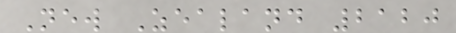New Zealand 2120
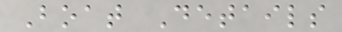Boat Details
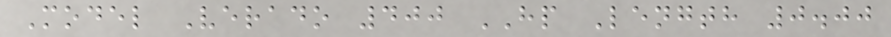Model Verado 400 HP Length 0.00
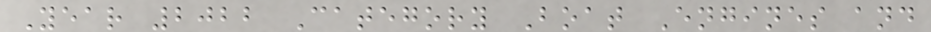Year 2022 Category Boat Engines and
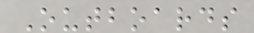Outboards
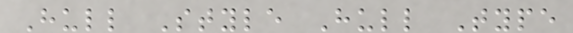Hull Style Hull Type
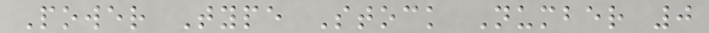Power Type Stock Number 0
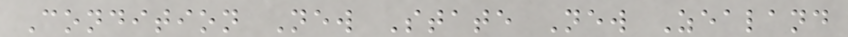Condition New State New Zealand
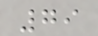79
